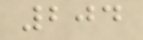204
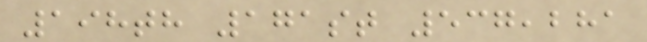198th 171st 537,281
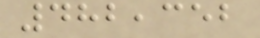482,352
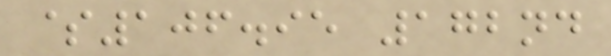$106.95 172nd
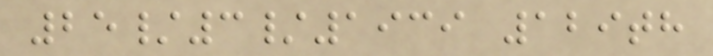25/3/1939 129th
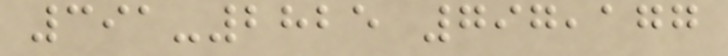391-2825 797,177
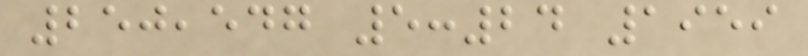250,547 5:24 1959
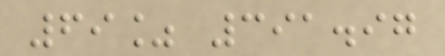69% 391.97
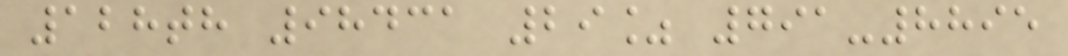128th 98431 29% 791-8895
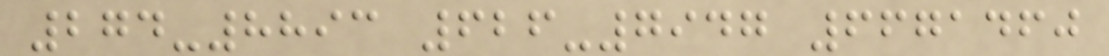274-8893 626-7947 6671460
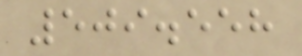509.558
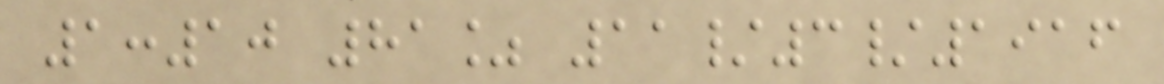1:10 81% 11/3/1916
